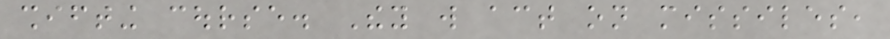shifting course. They will act on missiles,
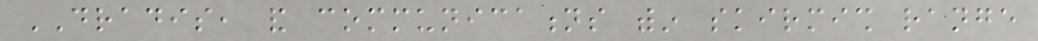DRADIS, and communications within skirmish range
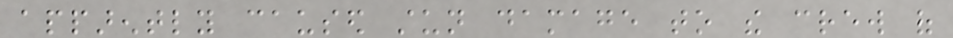apparently caused stun damage to the crew of
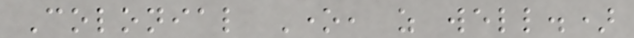Colonial One, as well.)
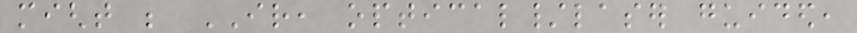might be IR, optical/laser guided,
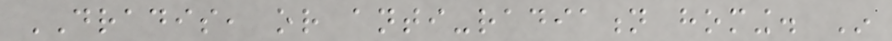DRADIS, or anti-radiation homing. In
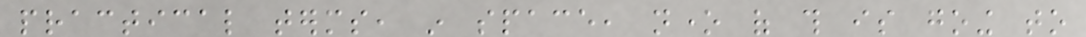practical terms, in space, none of this is going to
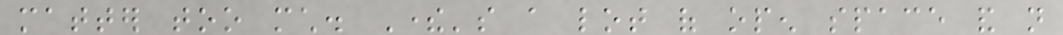matter too much. There's a lot of open space and not
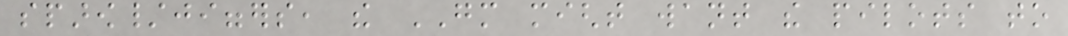sparow/jiggers, the GM might want the pilots to
